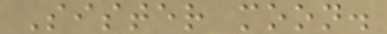Sister moon.
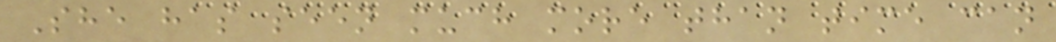She has seen much more than time can
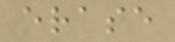erase
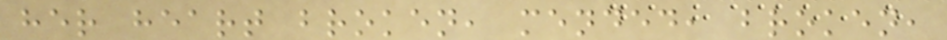her heart broken, mended, broken,
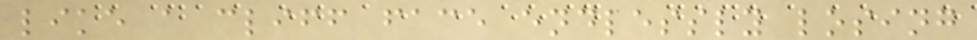like a cliff face endlessly losing
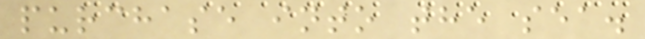purchase into the sea.
